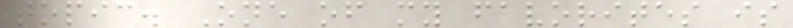topic. One of my favorites is
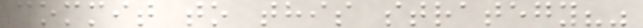commit to this strategy?"
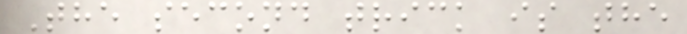The second trick is the
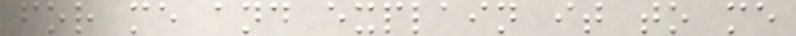for me and explain it to me
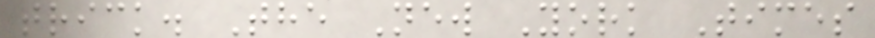trick. The New York Times
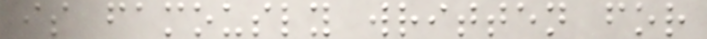is famously written for
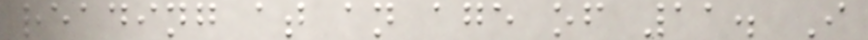reading at an age of 11. I
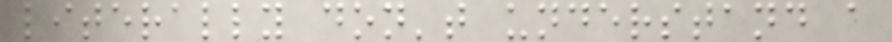literally don't understand a
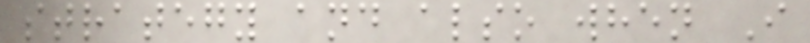strategy and also when I
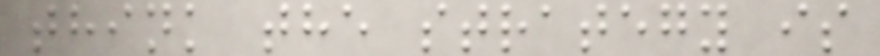think the strategy is
